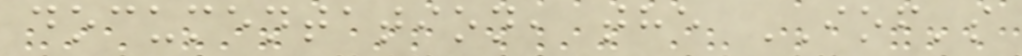documentation, the IOF's
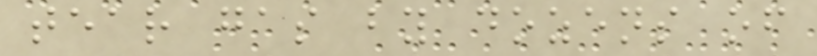tear gas by dozens of
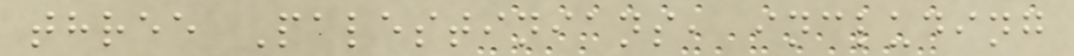three Palestinians, including
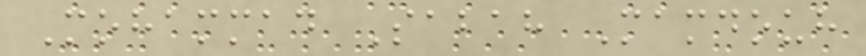Mohammad Sabah Mamdouh
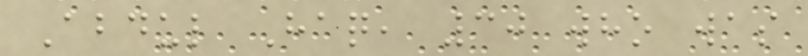Abdul Haq, 30 who was
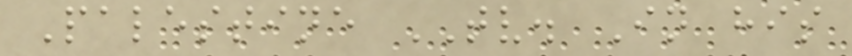Palestine TV. In his
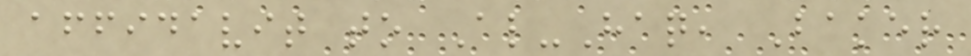affidavit to Al-Haq, Baker
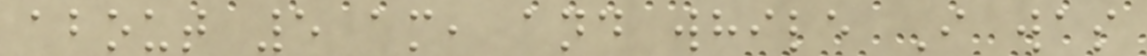about 5 am, and while I was
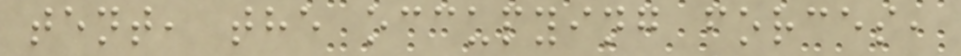tent, the occupying forces,
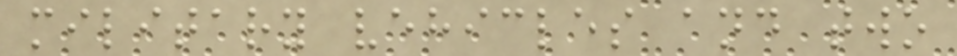military vehicles and two
